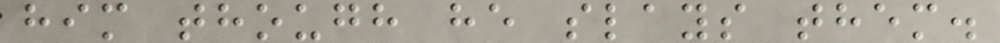him though he slays them.
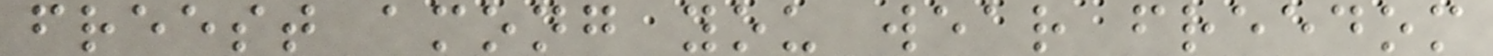freest among you wear freedom
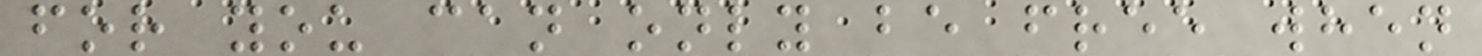for you can only be free when
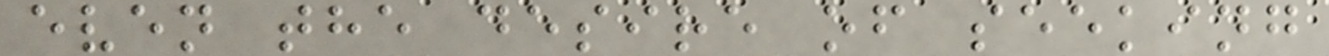even the desire of seeking
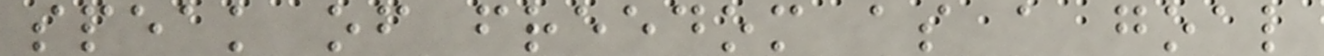speak of freedom as a goal
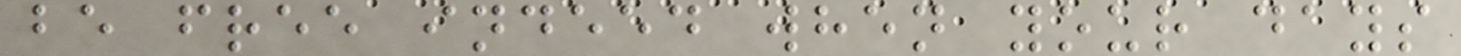be free indeed when your days
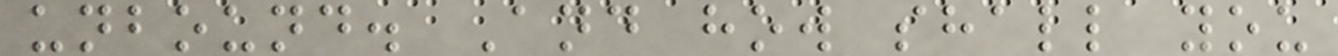unbound. And how shall you
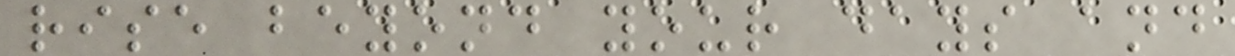rise beyond your days and
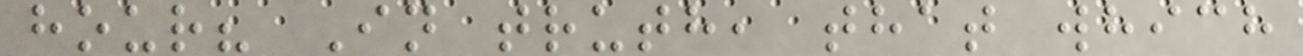hour? In truth, that which
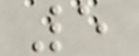5
